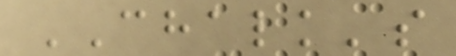CHALK's
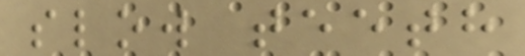slow teeth
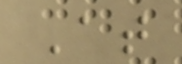At
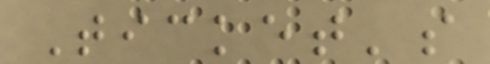Ticket's
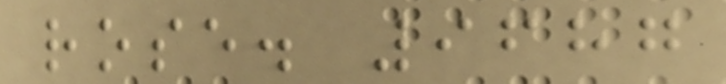rose. 9687
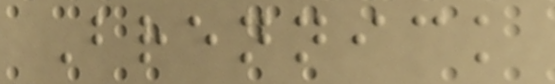Brennick
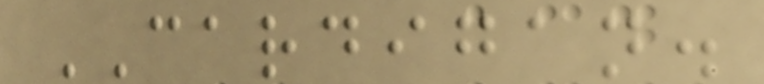CARDIGAN.
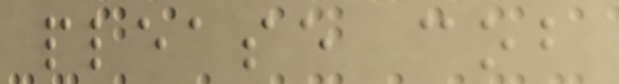please cob
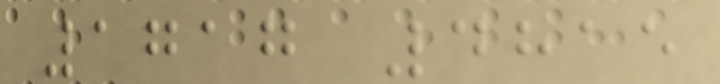1717 4815
